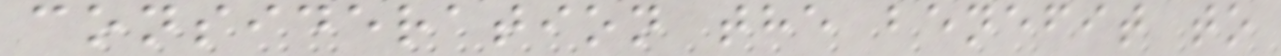consideration the benefit to
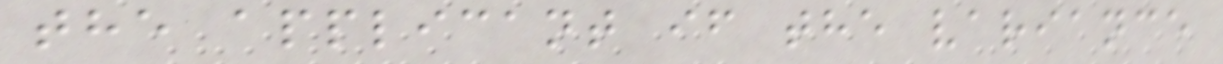the applicant if the variance
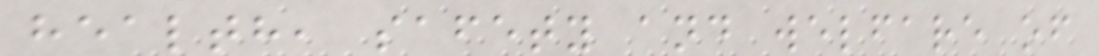health, safety and welfare of
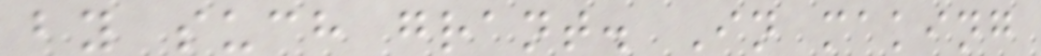by such grant. In making
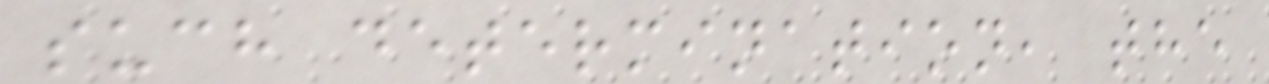such determination, the
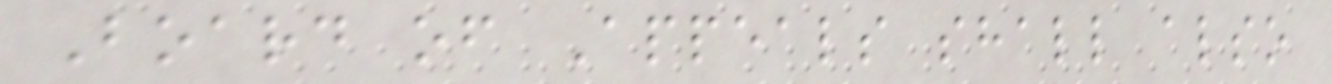Board of Appeals shall also
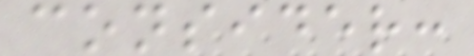consider:
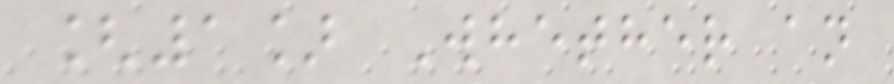[1] Whether an
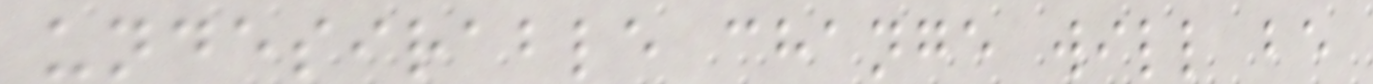undesirable change will be
